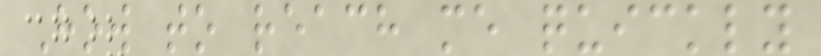How to reach me quickly
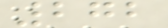272
